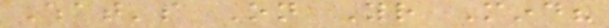What's On Your Mind?
